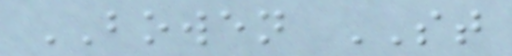BOWEN ST
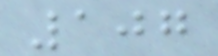107
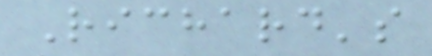Richard's
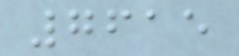7615
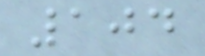104
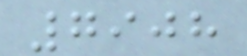7908
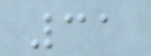31
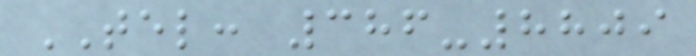TEL: 386-8809
